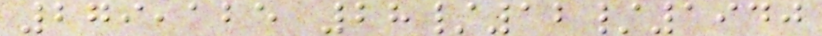279,125 28/12/1940
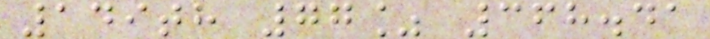149th 77% 368.41
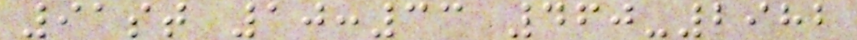91st 10:33 460-2982
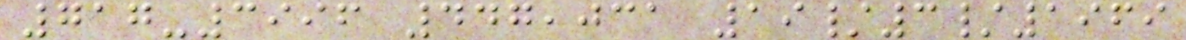717-3996 447,031 19/3/1969
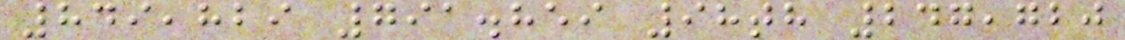849,829 791.859 98th 247,720
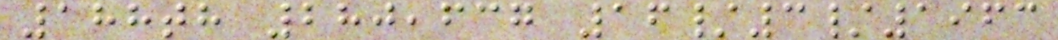188th 280,637 16/3/1963
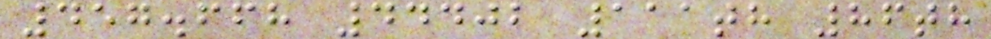457.668 44402 111th 86th
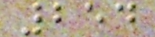254
